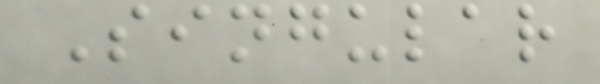Singular
